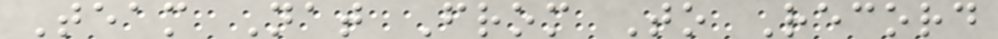Team Nat From To Record
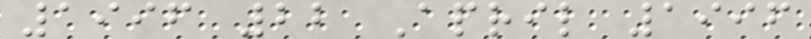1996 22 April 1996
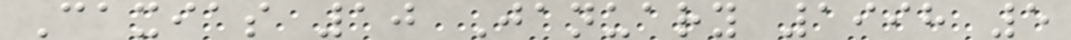Caxias 10 January 1998 5
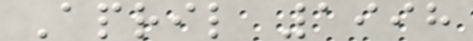April 1998
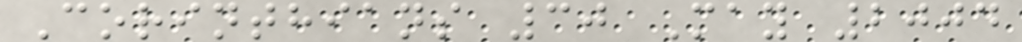Corinthians 30 May 2004
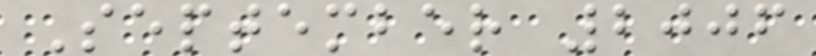September 2006
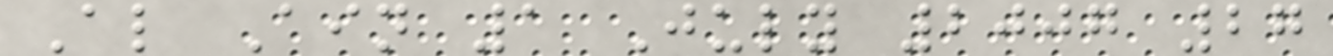Al Ain 1 July 2007 27
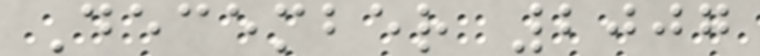December 2007
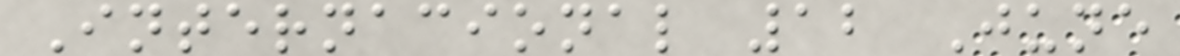Internacional 12 June
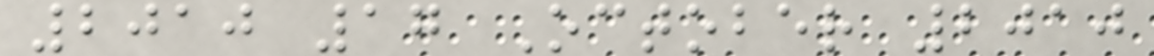2010 17 October 2010
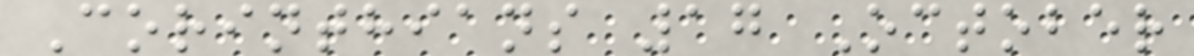Corinthians 17 October
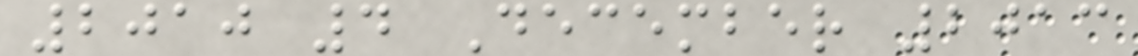2010 4 December 2013
